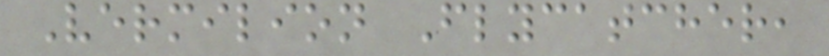Vermilion Flycatcher,
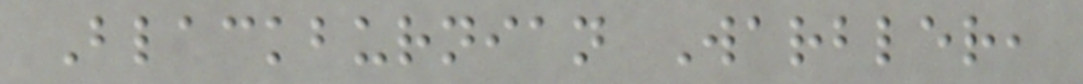Blackburnian Warbler,
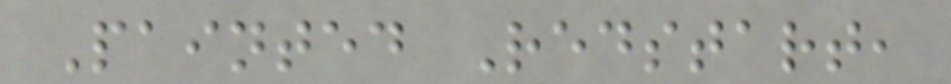Painted Redstart,
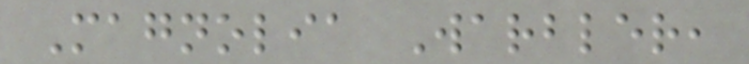Magnolia Warbler,
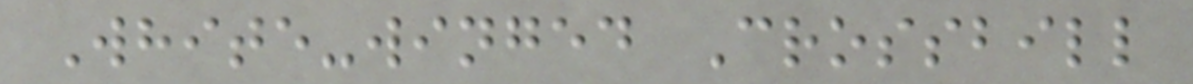White-winged Crossbill
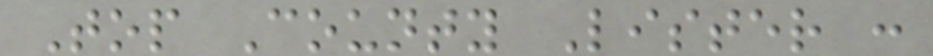Top County Lister :
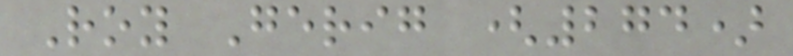Roy Gerig (274)
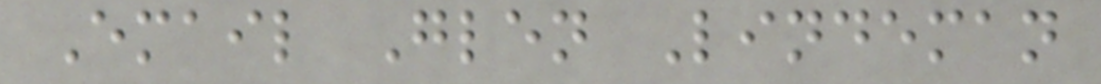Email Glen Lindeman
